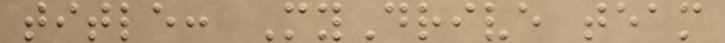title: MyDrive team
